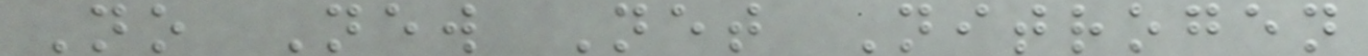No New Net Nitrogen
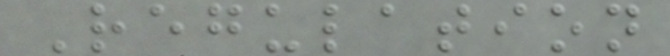Regulation
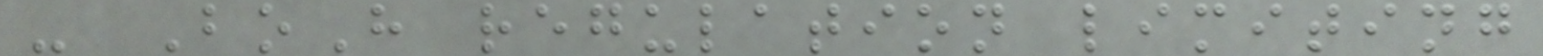- BoH regulation limiting
